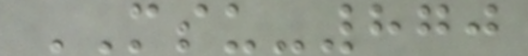MSU-870
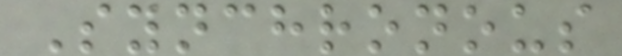Synchronous
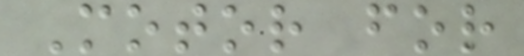Motor for
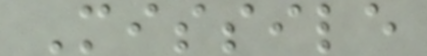Missile
